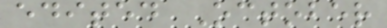edited October
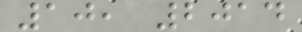10, 2014
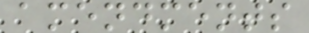amendments
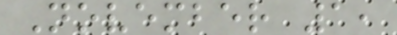November 1,
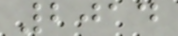2014
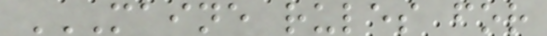MAINE RULES FOR
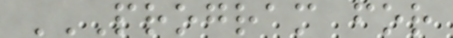PROGRAM FOR
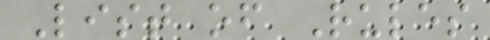List of Rules
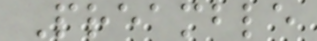Preamble
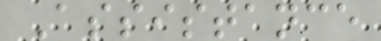Assistance
